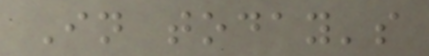In today's
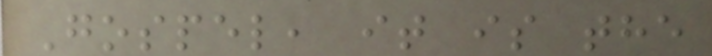Gospel, it is the
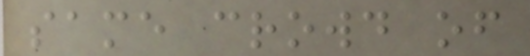same crowd of
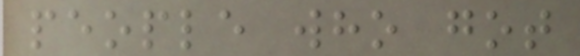people who got
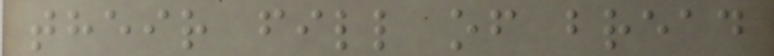their fill of bread
